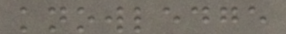knowledge
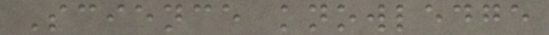Science knowledge
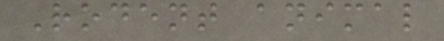Rodent animal
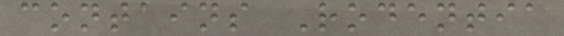contains Rodentia
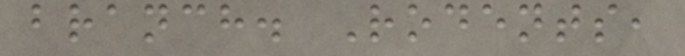branch. Rodents,
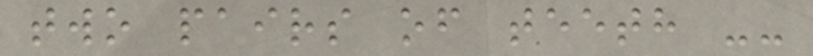two pairs of teeth --
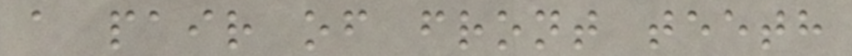a pair of front teeth
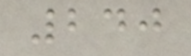240
